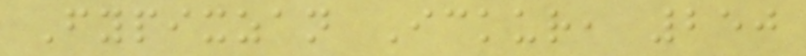Fypixzan Ickur, 250
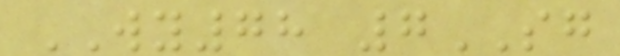WY78 7SG
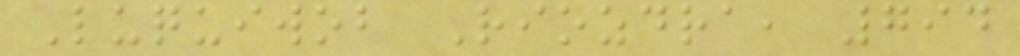Luquiwob Riozdra, 794
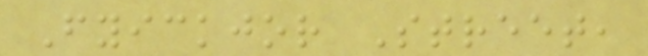Fyickjor Street,
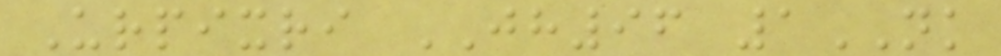Urpixri JH96 1NK
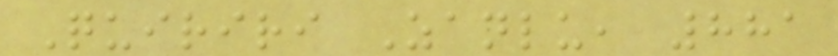Quiriri Zanlu, 881
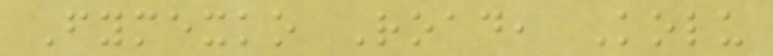Fymexko Road, Kolu
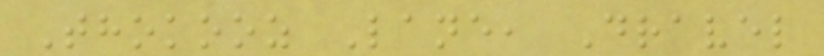Thokooz Lane, Dravel
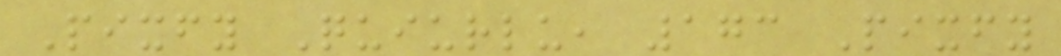Pixfy Quiurlu, 173 Pixfy
